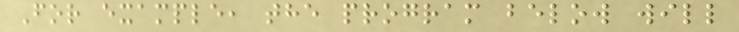For example, the program below will
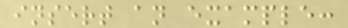insert an example:
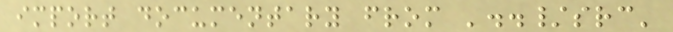import documentary from '../src'
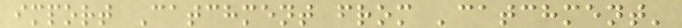import Catchment from 'catchment'
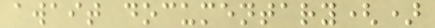await documentary()
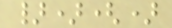})()
